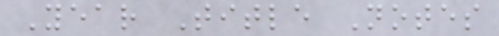Year Title Notes
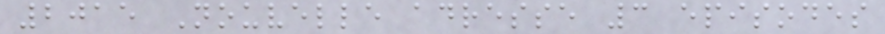2015 Nouvelle adresse 3 episodes
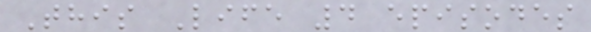This Life 4 episodes
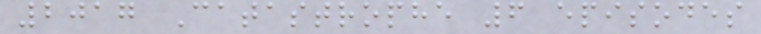2017 Catastrophe 6 episodes
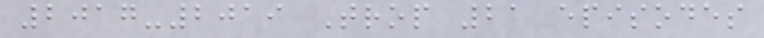2017-2019 Trop 21 episodes
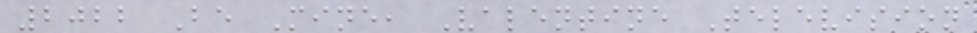2022 Be Mine, Valentine Television
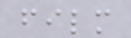film
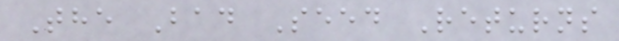The Bad Seed Returns
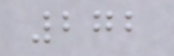272
